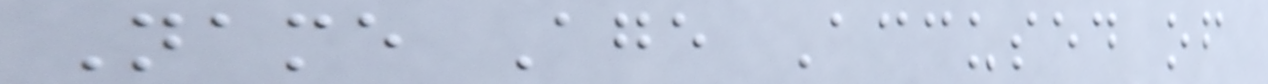Name Age Accused of
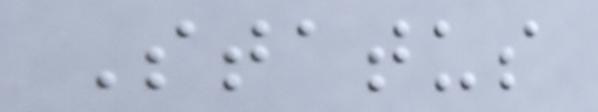Status
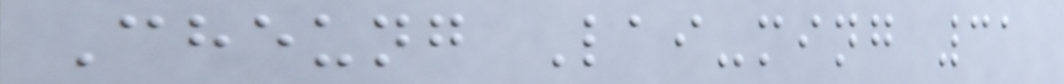Cheung Lai-ming 31
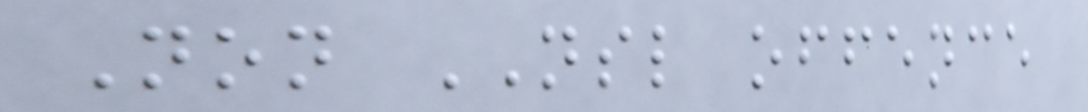Non NSL offence
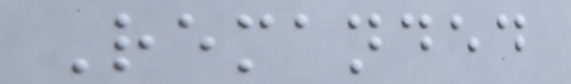Remanded
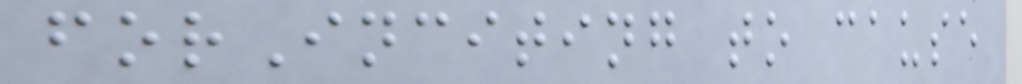forInciting to cause
